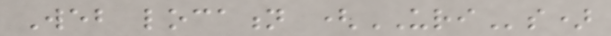Web location (URIs)
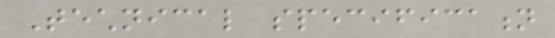Technical specification
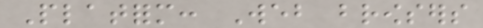Platform: Web browsers
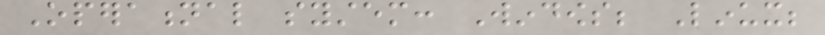Operational system: Windows; Linux;
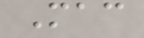Mac
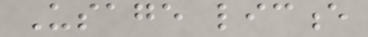Usage licence
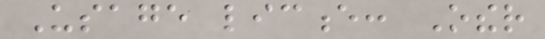Usage licence: Other
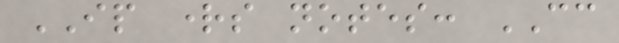IP rights notes: CC
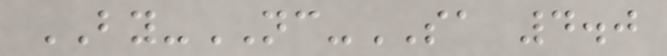BY-NC-SA 4.0
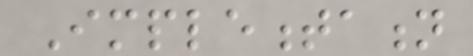Implementation
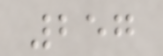257
